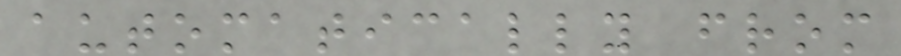automatically from
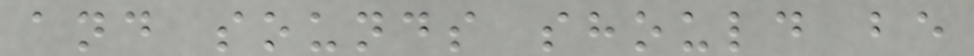and sounds should be
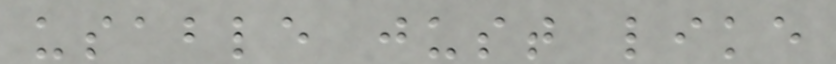usable just like
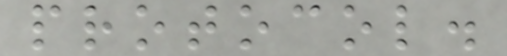protocol.
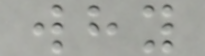why
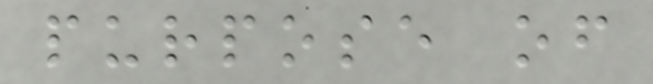purpose of
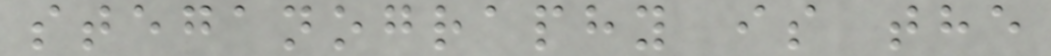steganography is the
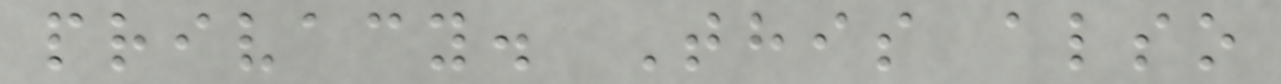privacy. This also
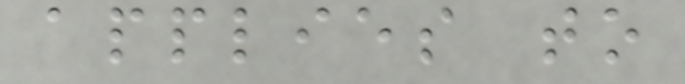applies to
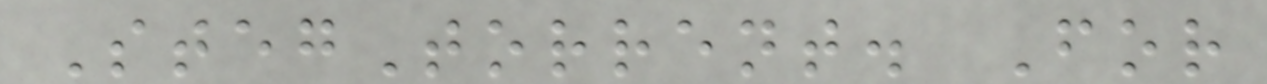StegTorrent. For
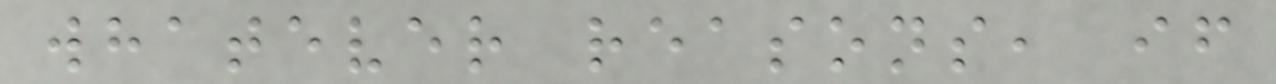whatever reasons, if
